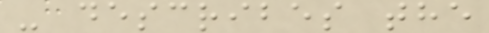- describes the
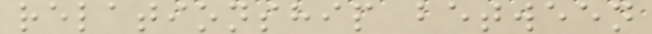relationship between
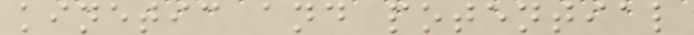kinetic and potential
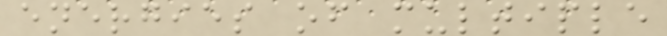energies of multiple
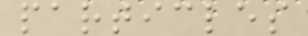particles
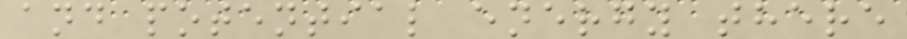and potential energy there
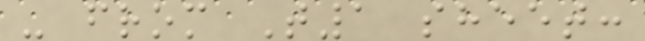- from T1 sheet:
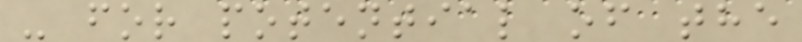- for potential of the
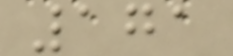171
